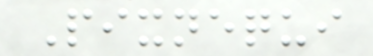Pixnequi
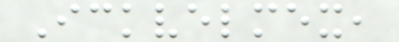Ickvelmex,
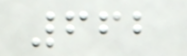662
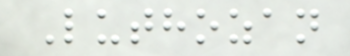Luthozan
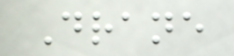Drane
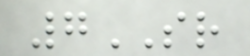7SR
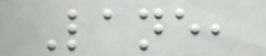Lane,
